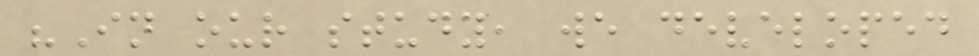"In our study, we developed
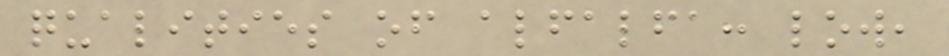qualities of alfalfa: low,
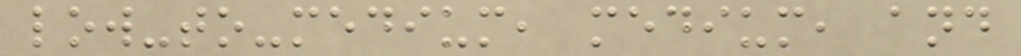low-to-medium, medium, and
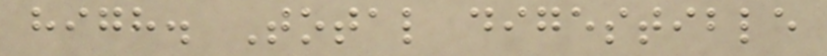high. Total digestible
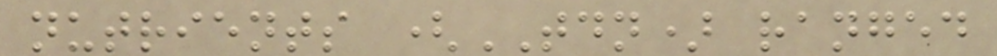nutrients (TDN) ranged
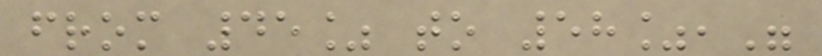from 45% to 58%,"
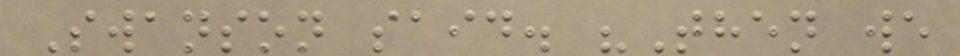Swanson said. "Then we
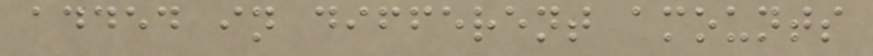added in different amounts
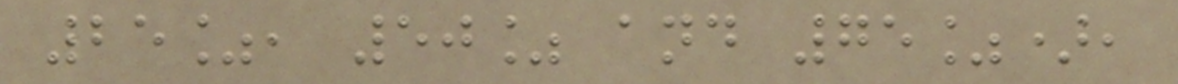25%, 50% and 75%),
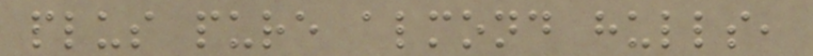plus pure almond hulls,
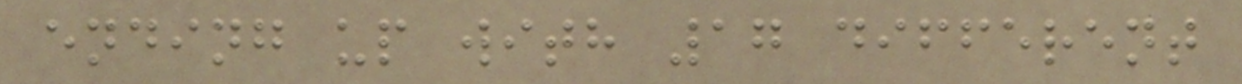ending up with 17 different
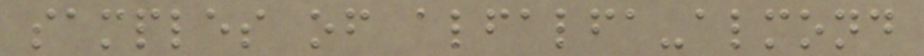samples of alfalfa-almond
